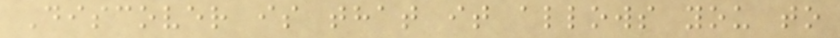Discover is that it allows you to
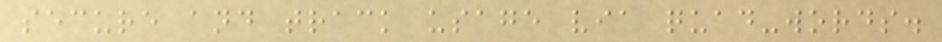secure and track usage via quad-words.
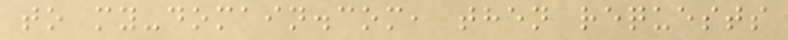to my-domain.com, then requests
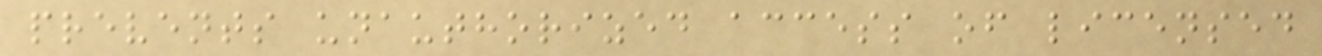prevents unauthorized access of licensed
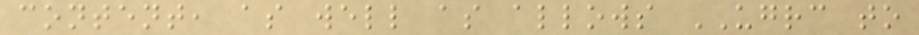content, as well as allows UGRC to
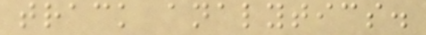track analytics.
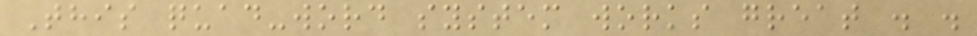This quad-word system works great . .
